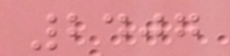2407
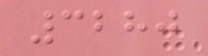3280
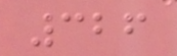326
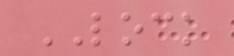LOCK
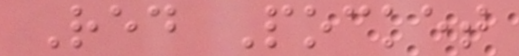Red Pocket
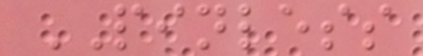PINLESS
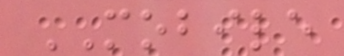MOBILE
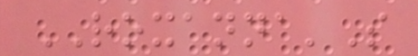ROXANNA'S
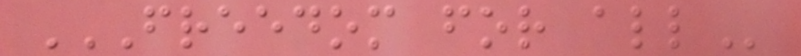FREEDOM FOR ALL
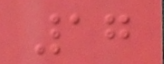17
